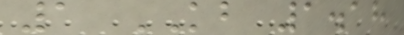1 KB 1.18
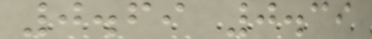0.69 0.39
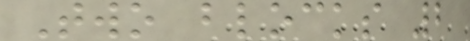Two blocks 2
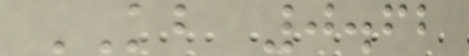KB 0.62
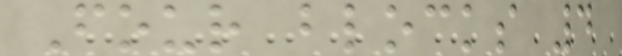Four blocks 4
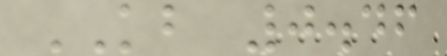KB 0.46
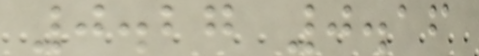0.27 0.16
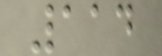114
